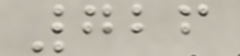726
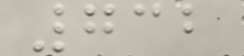732
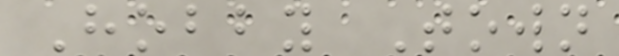Hobby Town
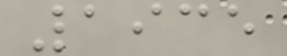1935
